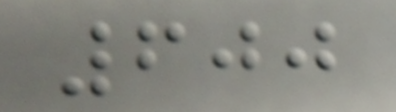600
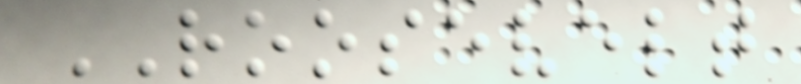ROOSEVELT
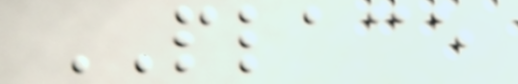PLACE
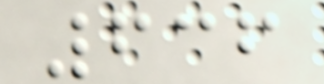636
